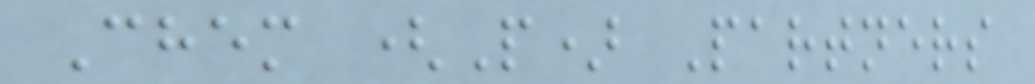Chem (P) Partners
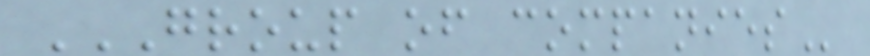GROUP OF COMPANIES
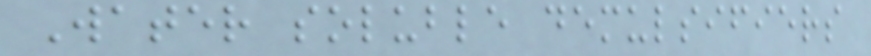Water soluble demulsifiers
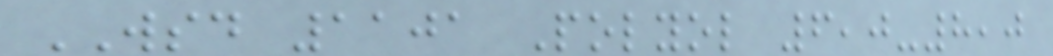WSD 1101 Polyol 6,0-8,0
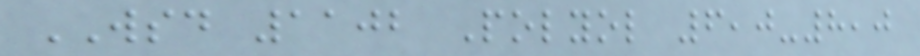WSD 1102 Polyol 6,0-8,0
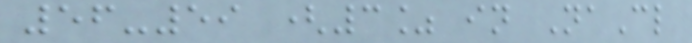56-59 (3% in NaCl
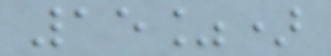15%)
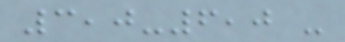3,0-6,0 -
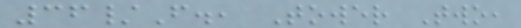36/F., Tower Two,
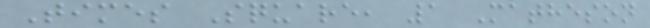Times Square, 1 Matheson
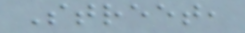Street,
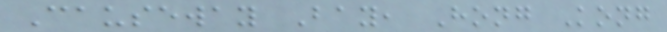Causeway Bay, Hong Kong
